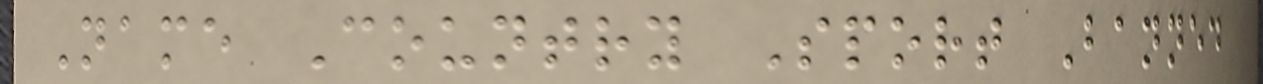Name Country Sport Banned
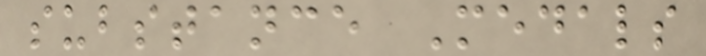substance Medals
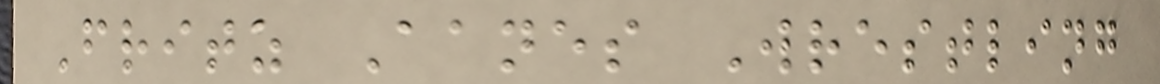Fritz Aanes Wrestling
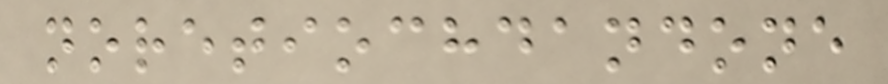noretiochdandone
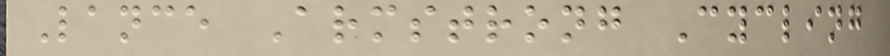Lance Armstrong Cycling
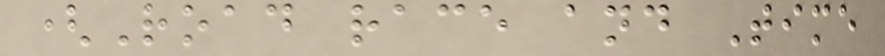(Road race and Time
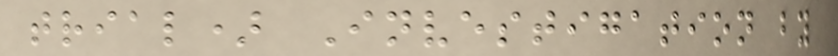trial) Investigation by
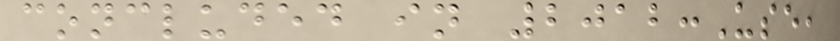concluded in 2012:Use,
